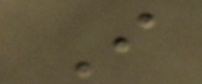I
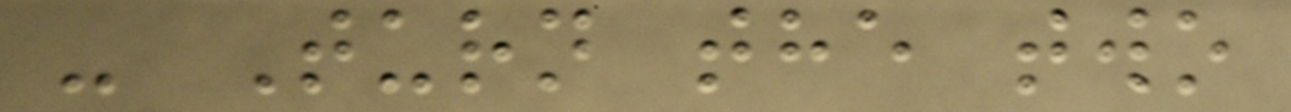- Turn the two
